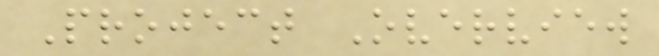Project Overview
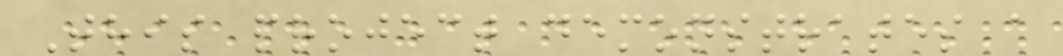This project demonstrates a
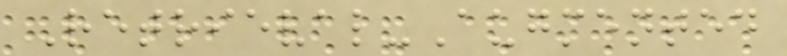Retrieval-Augmented
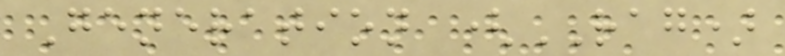Generation (RAG)
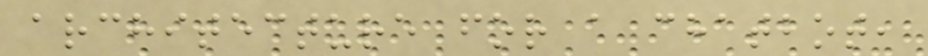architecture for a chatbot,
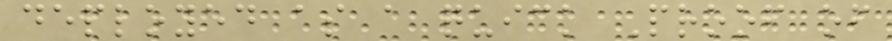deployed as a quick Proof of
